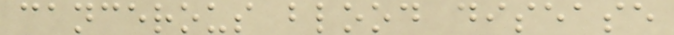cancerous blood disease
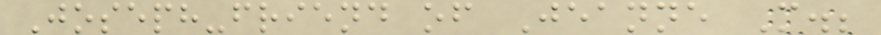Joseph-friend of Jeanne M.;
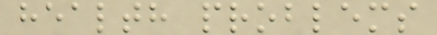health problems
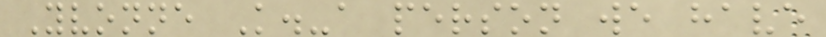Yvonne K.-a person we have
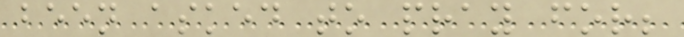been asked to pray for;
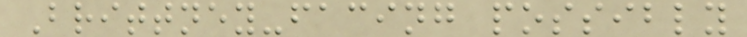Brittney-facing possibly
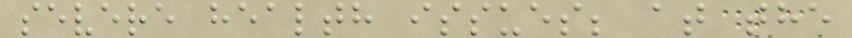severe health issues; at the
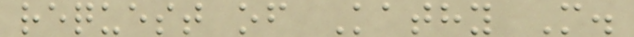request of Kathy M.
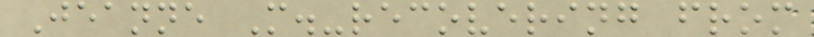Jeanne M.-recovering from
